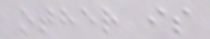other is
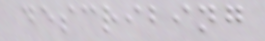describing
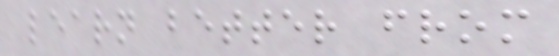learn better from
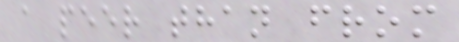a peer than from
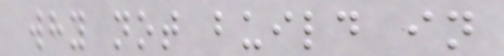why not build in
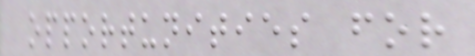opportunities for
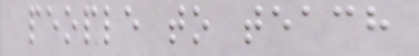people to teach
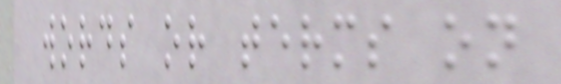words or terms on
